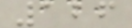126
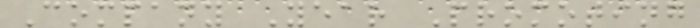Company Year Promoting
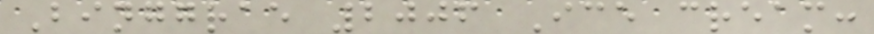Binggrae 2006 Ice cream:
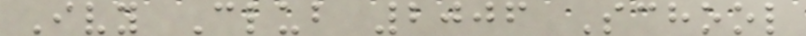Ivy Club 2006 School
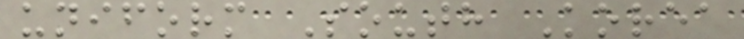uniform South Korea
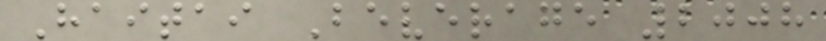Haitai Beverage 2008
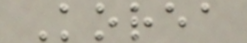Korea
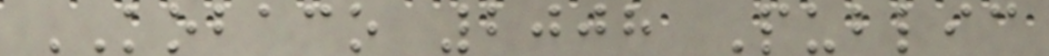KOBACO 2008 Public
